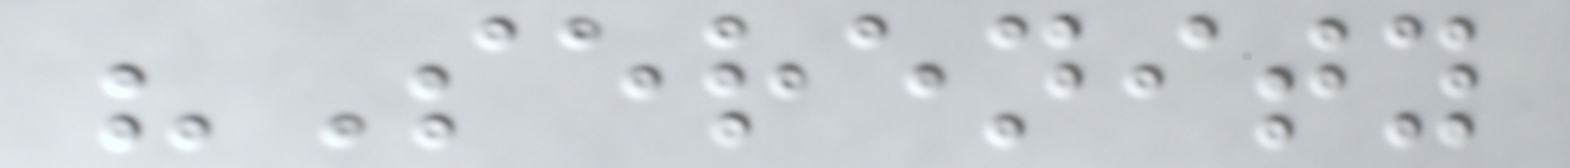"Serenity
